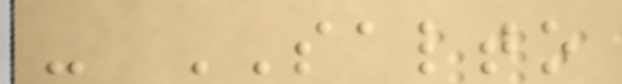- SALTO
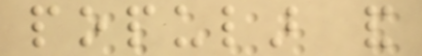popular and
